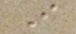I
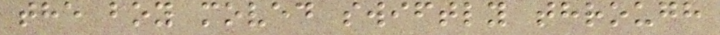the boy moved swiftly through
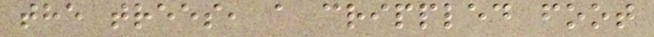the trees, a crippled foot
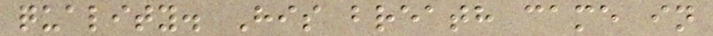quality. His breath came in
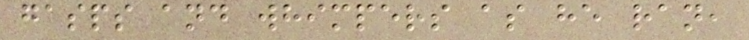gasps and whimpers as he ran,
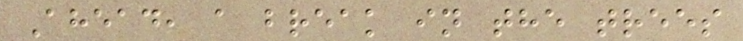Ahead, a break in the trees
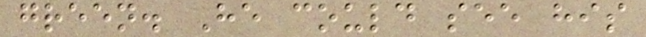green. He could see his
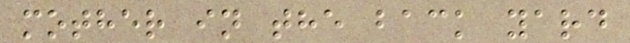mother in the back yard
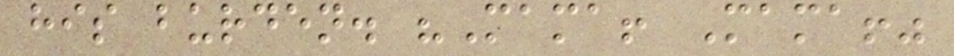his burden. "Mama! Mama!"
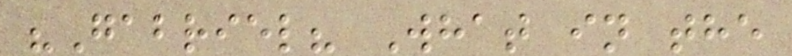"Gabriel? What in the
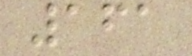161
